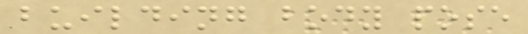building body pose
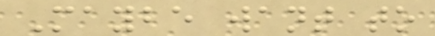Maybe want to
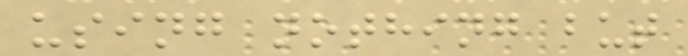using nothing but
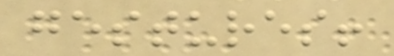gestures!
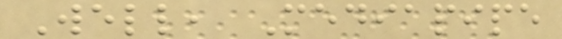Well, Mediapipe
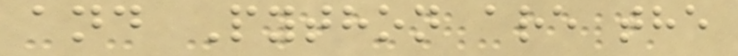and Python are the
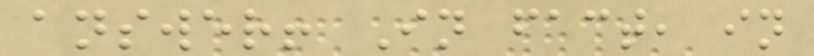answer! In fact, in
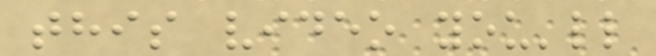this video you'll
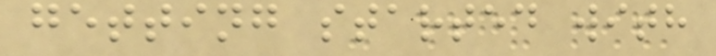getting started with
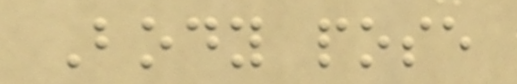Body pose
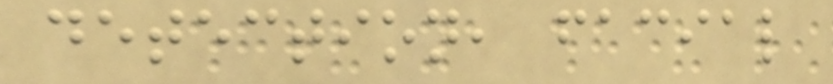detection, facial
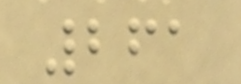261
